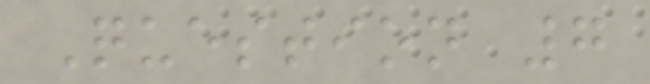Question 7
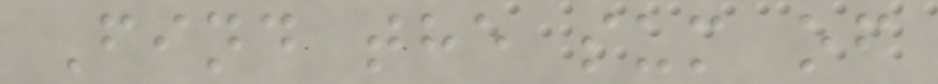Find the sum of
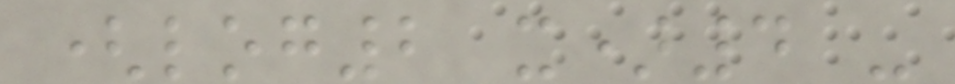(log2 x)4 -
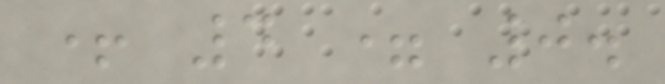+ 4 = 0.
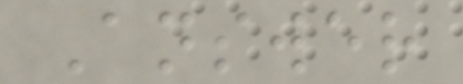Answer
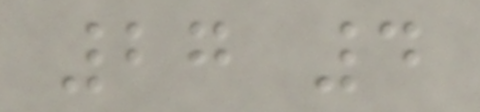27 4
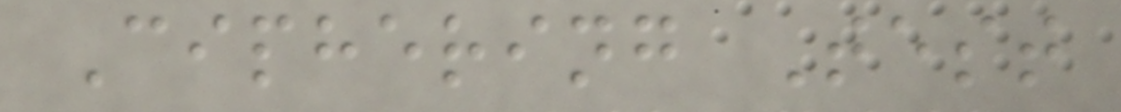Ciphering Test
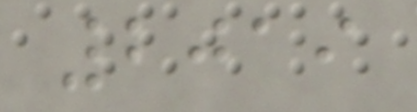2019
